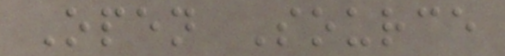Open Source
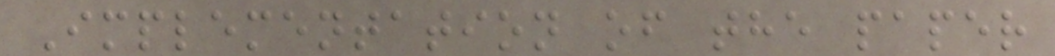Implementation of the paper
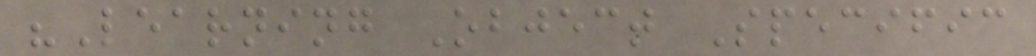"Learning Object Specific
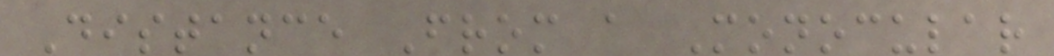Distance From a Monocular
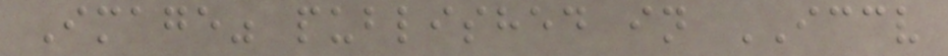Image" published in ICCV
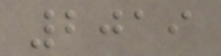2019
